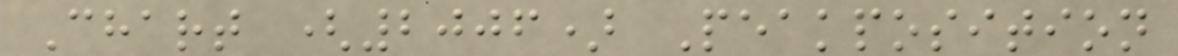Chart (2006) Peakposition
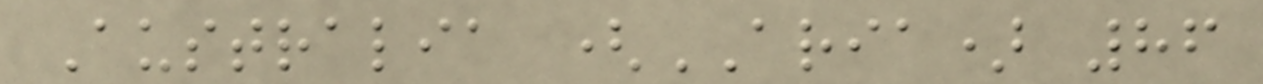Australia (ARIA) 86
